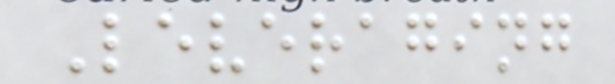Leveraging
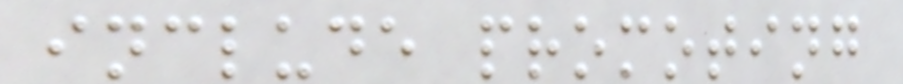include promoting
